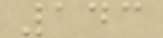143
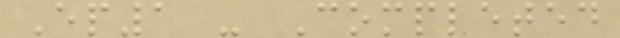Ep1 - Completed
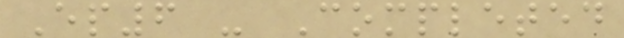Ep6 - Completed
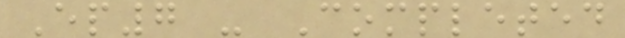Ep7 - Completed
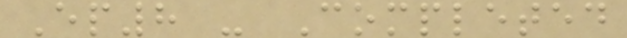Ep8 - Completed
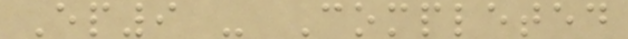Ep9 - Completed
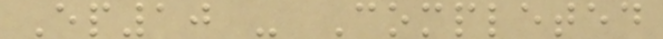Ep10 - Completed
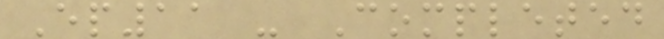Ep11 - Completed
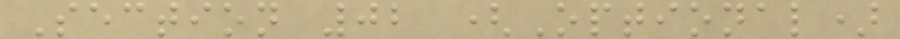Section 02 (Optional)
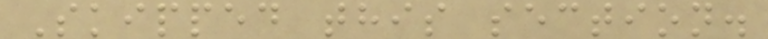Skipped this section.
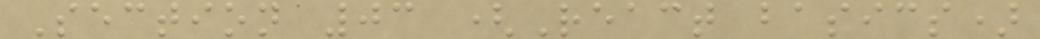Section 03 (React basics)
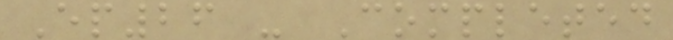Ep26 - Completed
